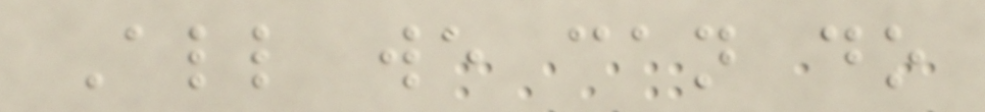All we can do
